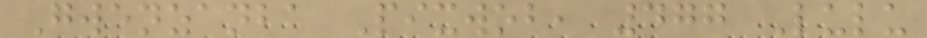Gwenzanba Pixwob, 477 Lulu
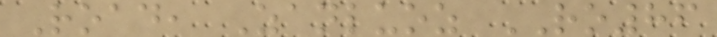Road, Zanluoz RO86
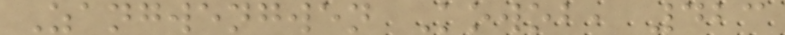Zangwengwen Kowob, 423
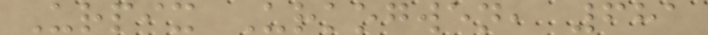Urpix Urkogwen, 681
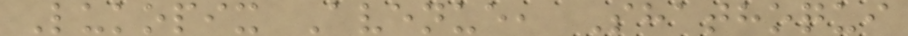Lukopix Avenue, Shathoqui
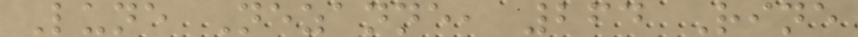Lune Nezanne, 264 Rine
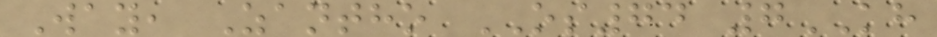Way, Zantho OS74 7KH
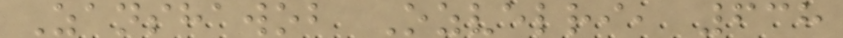Zanshawob Ozvelri, 638
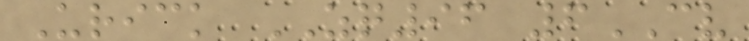Urick ZQ96 6CV
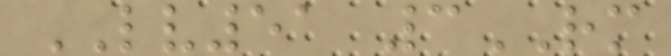LV51 3RM
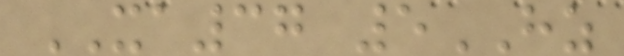XA37 5HZ
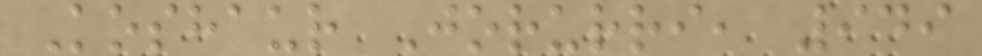Koshaur Jorurri, 949
